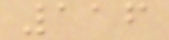116
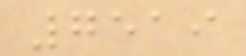7519
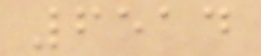6514
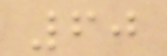60
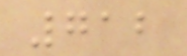712
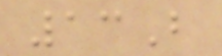13B
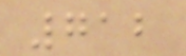712
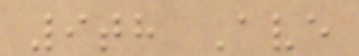9th Ave
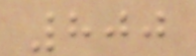800
